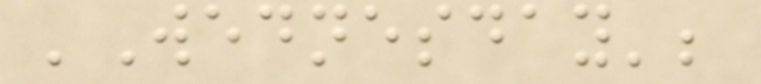'Wednesday';
